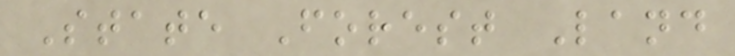State Forest Land
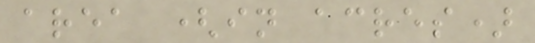area (in acres)
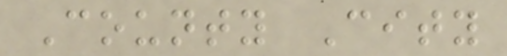County City
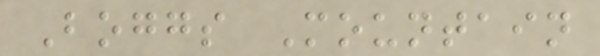Boggs Mountain
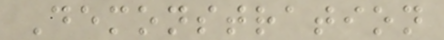Demonstration
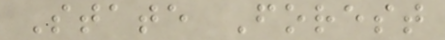State Forest
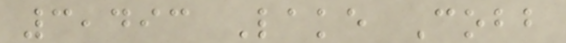3,493 Lake Cobb
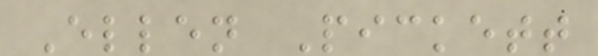Ellen Pickett
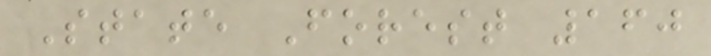State Forest 160
